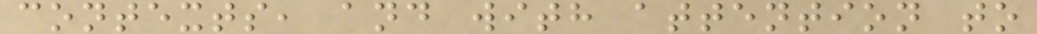contexts, and with attention to
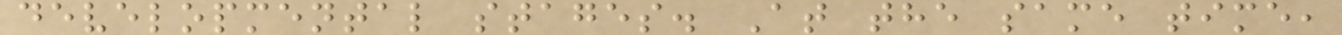developmental stages. At the same time,
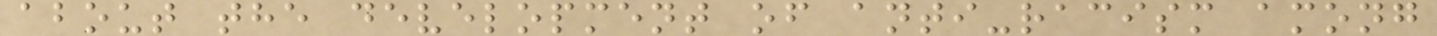about the development of anti-racism among
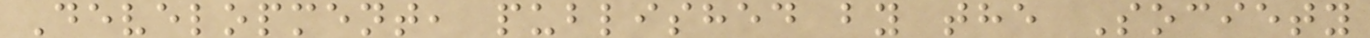Development, published by the Society
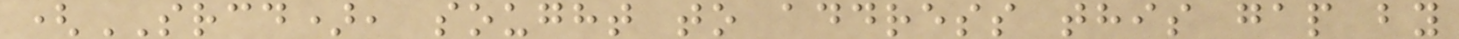(SRCD), sought to address this gap by
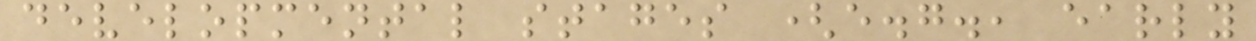developmental stages (e.g., early
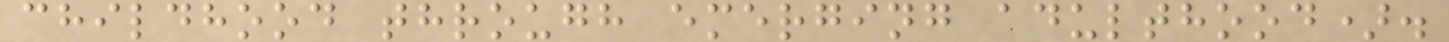childhood through emerging adulthood).
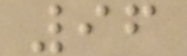96
